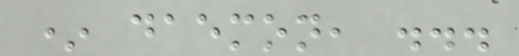* daemon, ...
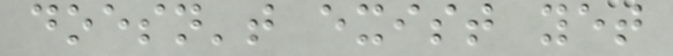doesn't exist yet
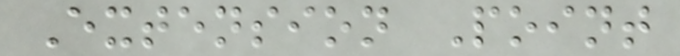Extension Point
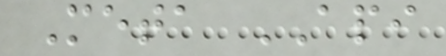Meta API
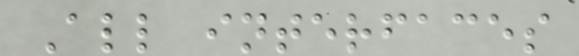All interfaces
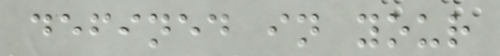defined in your
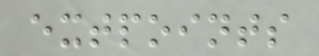extpoints
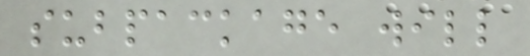subpackage will
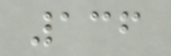136
